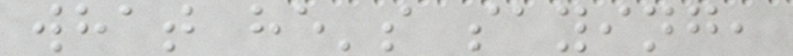what he's saying,
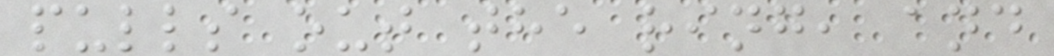pulls out the ring, and
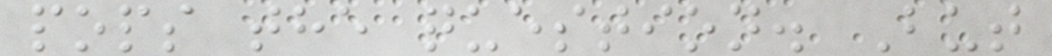pops the question. But
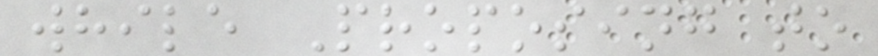while Proposing to
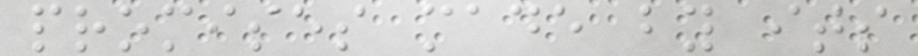promises made by its
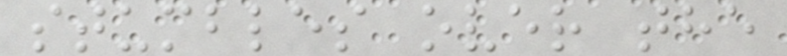stumbles over the
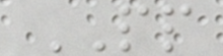PP
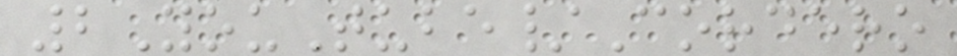2YouTube/Cordero
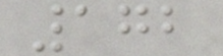172
